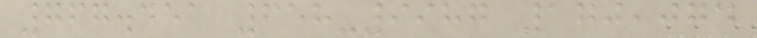767.451 658-9987 170,074
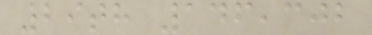29th 146,302
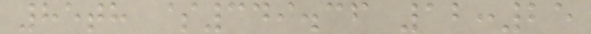85th $349.36 12:25
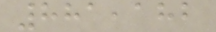881,182
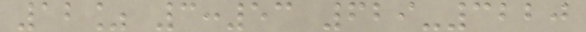12% 3:53 629-3220
